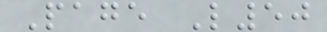Page L50
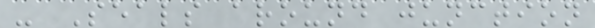- Seals around junction
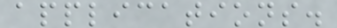applications.
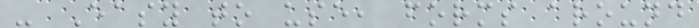- Easy to use, forms around
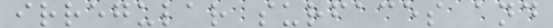irregular surfaces and
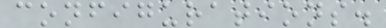configurations.
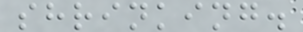shrinking.
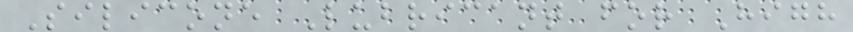Silicone Lubricant for High
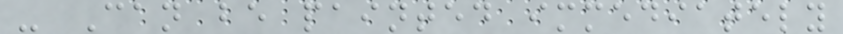- Can be painted immediately
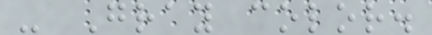- Gray color.
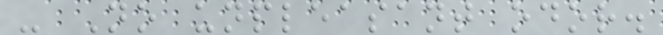- No unpleasant odor.
